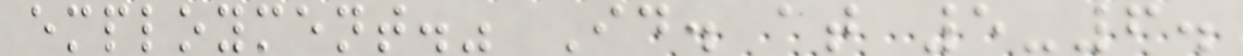employment." Id. at 5-6.
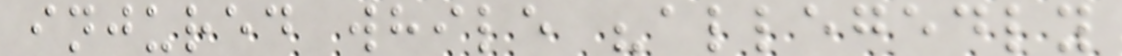injured while "allegedly
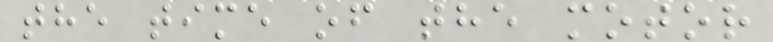the time of the motor
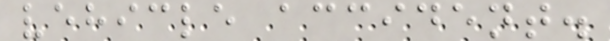vehicle accident.
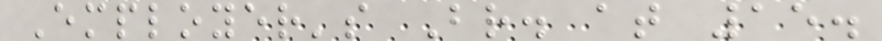Employer's Br. at 15.
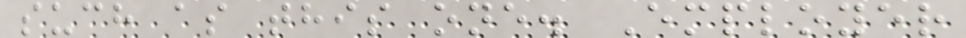such as this one. Employer
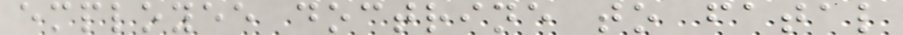employee doctrine to fatal
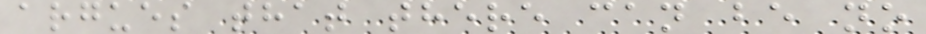argues that there can be no
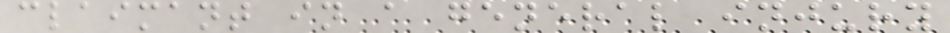claimant in a general injury
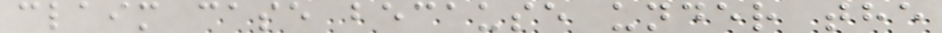claim case because under the
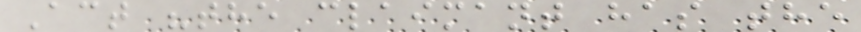Act "the claimant has the
